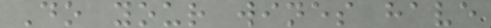Do your wines have
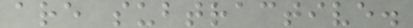are subtractive.
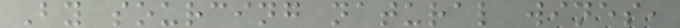By sourcing natural wines,
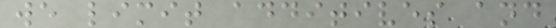we limit additives and
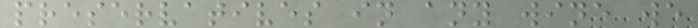preservatives in any wine we
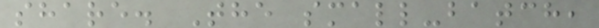share. The small-batch,
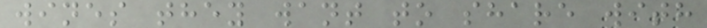wines they want to share with
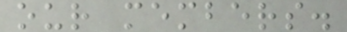our members.
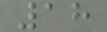18
